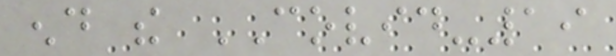end the COVID-19
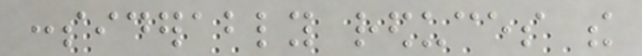considerably reduces the
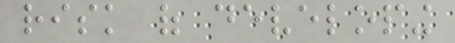risk of developing
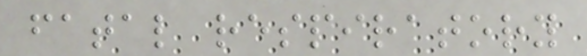fatal respiratory
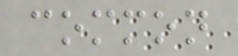common
